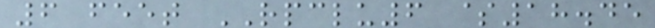6 feet RPCLU6 $18.45
